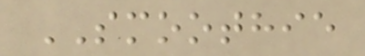SMOOTHIE
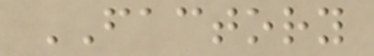FACTORY
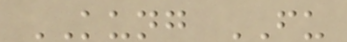KUNG FU
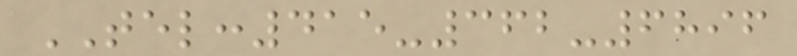TEL:415-362-6896
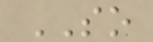SO
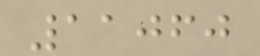11060
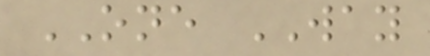ONE WAY
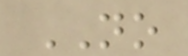NO
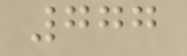777
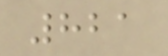821
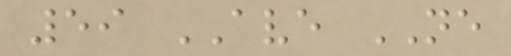59 AVE NE
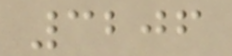3206
